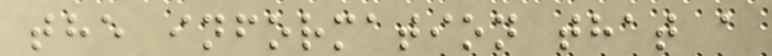the information that a
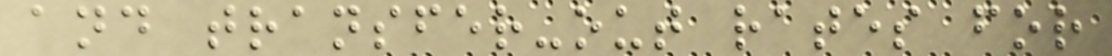and transfer-out rates for
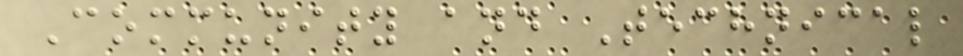Community and Technical
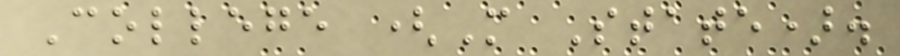College (M State).
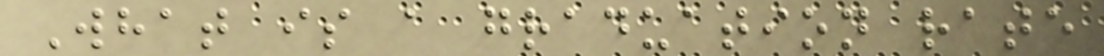What is a graduation rate
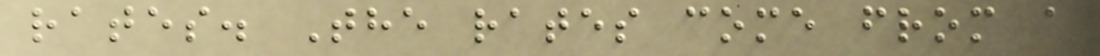rates. The rates come from a
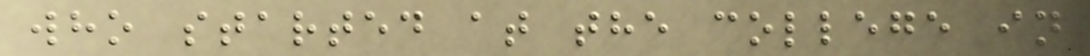who started at the college in
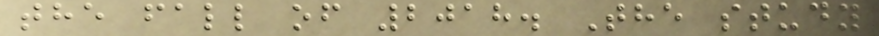the fall of 2018. The study
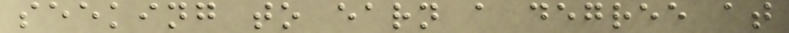seeking to earn a degree at
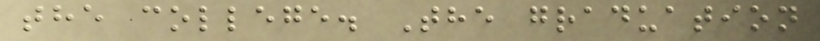the college. The graduation
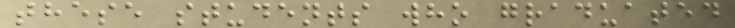these students who graduated
